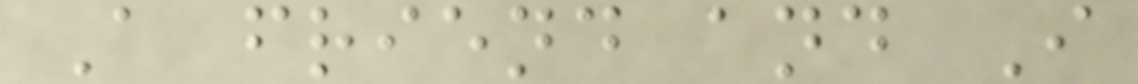A friend and I
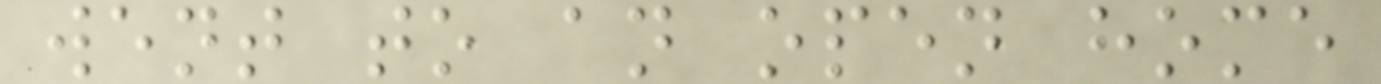went to an open home
